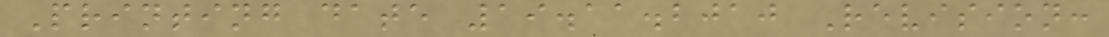Printing date 19.11.2010 Revision:
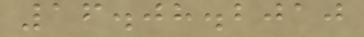16.08.2010
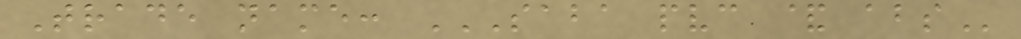Trade name: SABA PVC & ABS
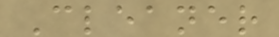Cleaner
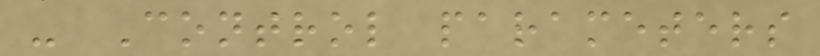- Control parameters
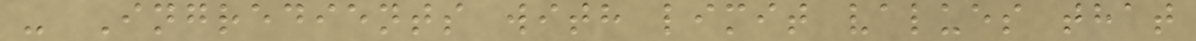- Ingredients with limit values that
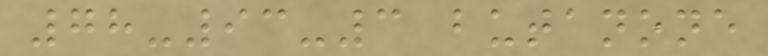78-93-3 butanone
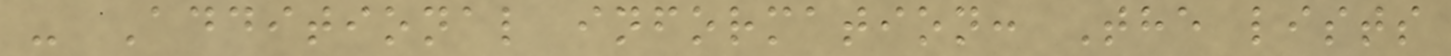- Additional information: The lists
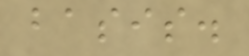basis.
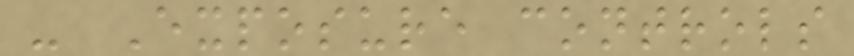- Exposure controls
